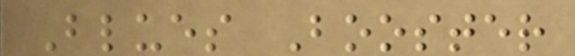Blues Booster
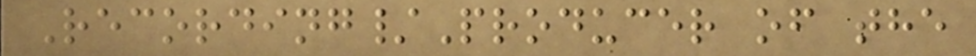Recording/Producer of the
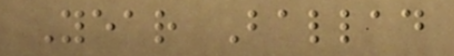Year Ballad
